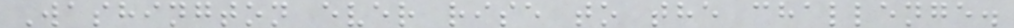Washington ever rise to the challenge.
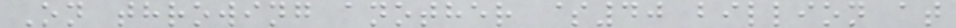On throwing another $40 billion at
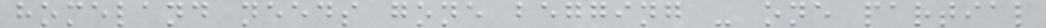homeland needs gone begging - one partial
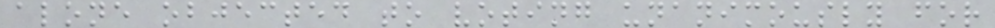alone objected to voting unanimously for
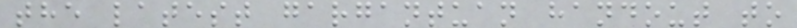the latest gargantuan handout to
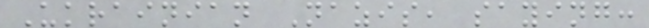Ukrainian Nazis, saying:
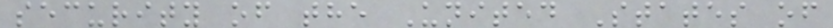security of the United States of
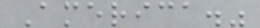America."
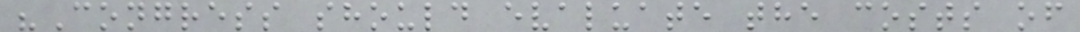"Congress should evaluate the costs of
